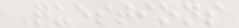Questions
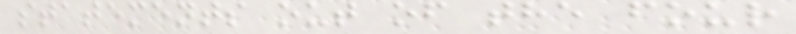statements out of the four
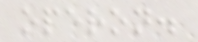operon.
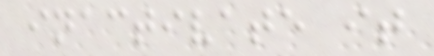inactivate it
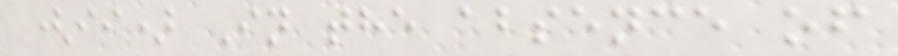(ii) In the absence of
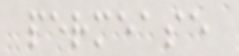permease
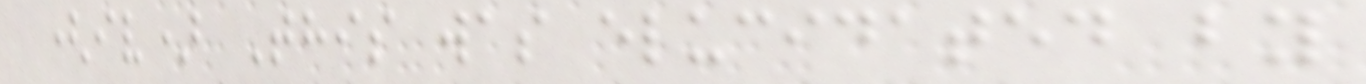(iv) This was elucidated by
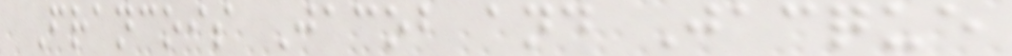Francois Jacob and Jacque
